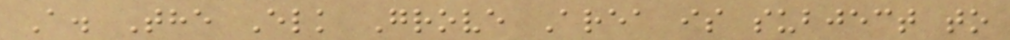A. The Elk Grove Area is subject to
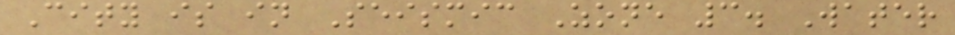City is in Seismic Zone 3. Water
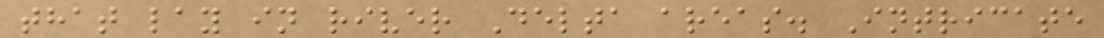that lay in river Delta areas. Intricate
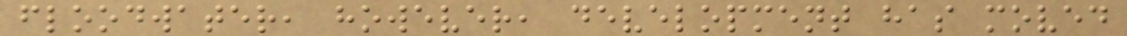floodwater, however, development has moved
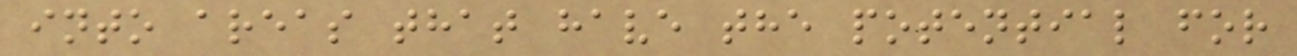into areas that have the potential for
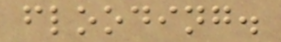flooding.
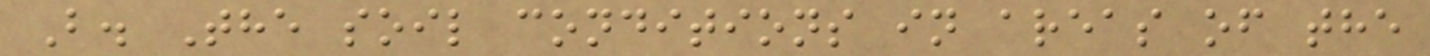B. The soil conditions in areas of the
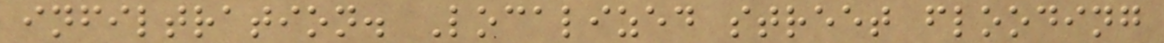infiltration. Localized street flooding
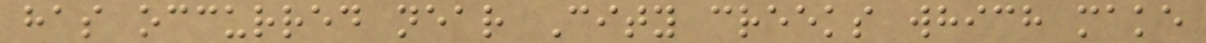has occurred near City creeks which make
